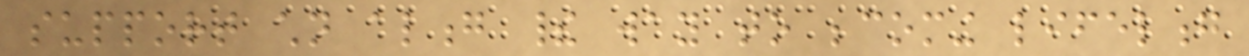support children along their way to becoming lifelong
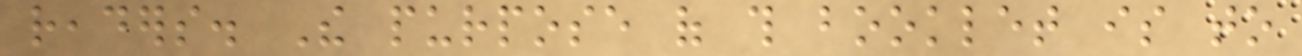readers. The purpose of this booklet is to
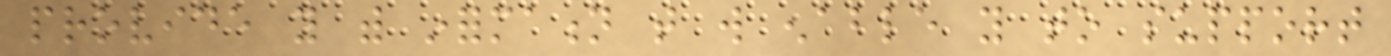provide you with information that will enable you to support
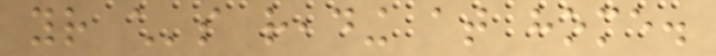your child's reading at home.
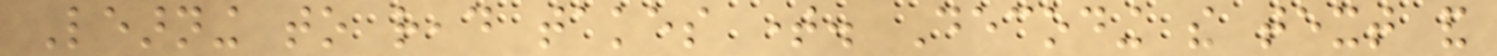Learning to read takes time. Decoding the text and
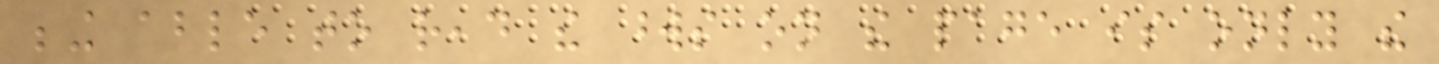being able to read the words on the page is only the
